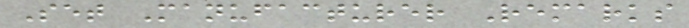Set Manufacturer Remarks
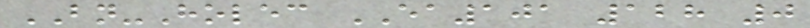BN-Holec EA101 128 0
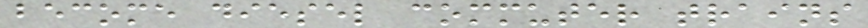become diesel commuter trains
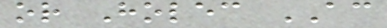or Holec AC
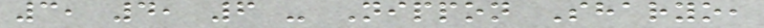3, 4, 6 - Nippon Sharyo,
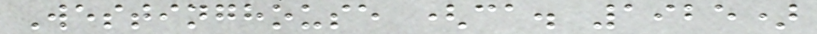Westinghouse (ca. 1925)
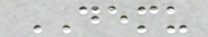DEMU
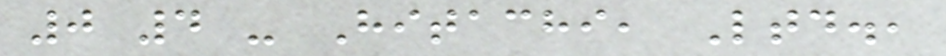0 4 - Hitachi, Ltd.,
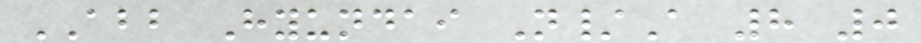ABB Hyundai N/A 8 0
